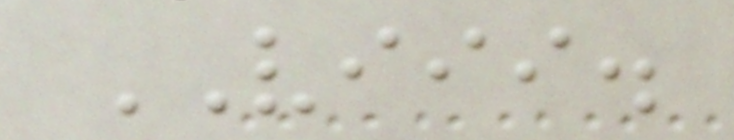VIII.
